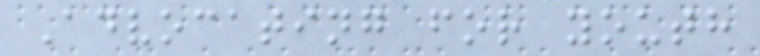Advocating for youth
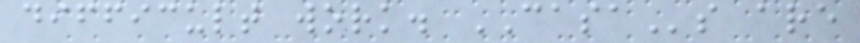difficult work. CASAs are
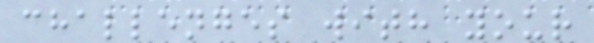challenges with your
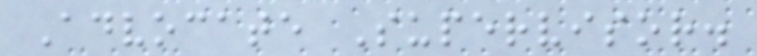Advocate Supervisor.
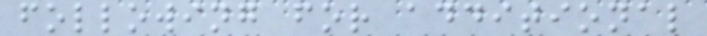following for additional
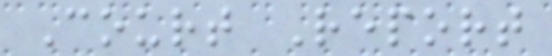Court Report
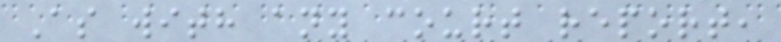As with any court report,
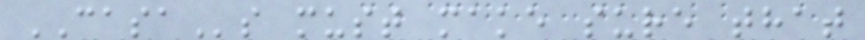CASAs must make sure that
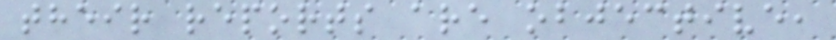their reports are objective,
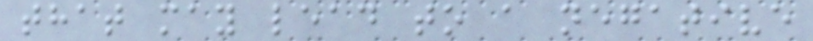that may lead to a negative
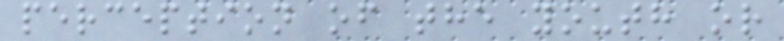perception of the youth or
